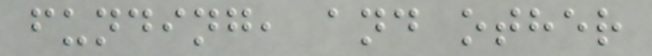funding, and other
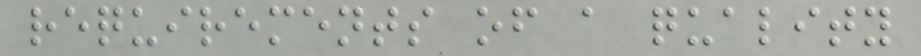requirements of a quality
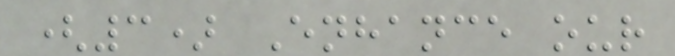(3) Enhance our
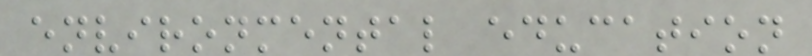environmental education
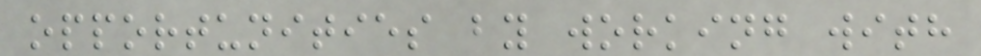opportunities by working with
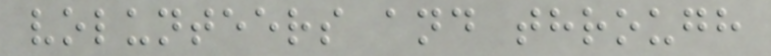volunteers and through
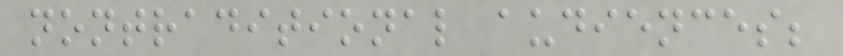nontraditional audiences;
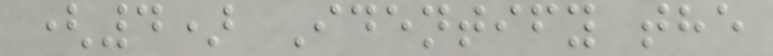(4) Identify the
